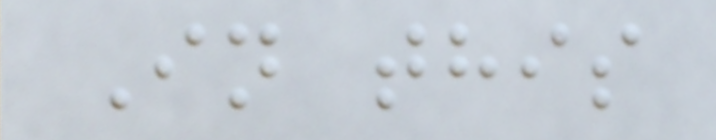In this
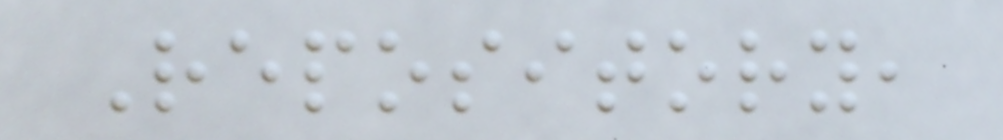Repository,
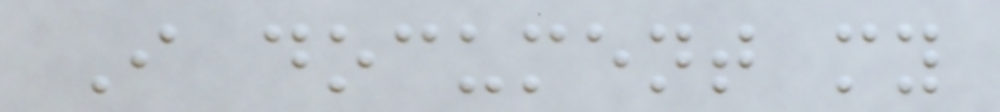I document my
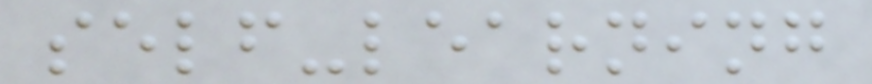self-learning
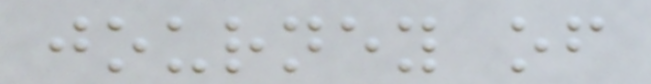journey of
